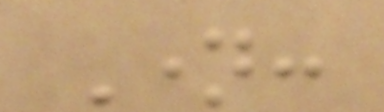Name:
